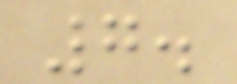7.
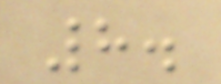8.
